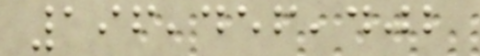196,456,402
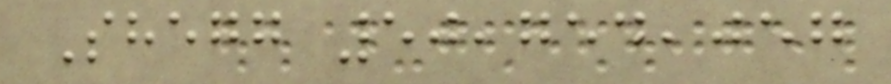Shegg 50,754,057
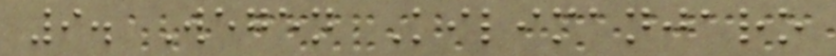9. Wegen Kilimanjaro
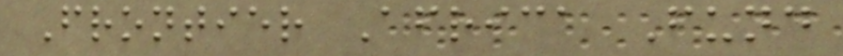Frontier Africa Fund
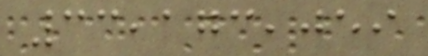33,173,059
